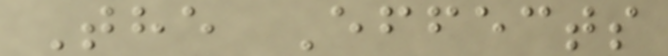The Effects
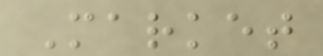Market
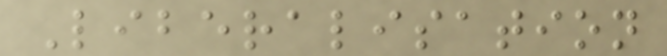Liberalisation
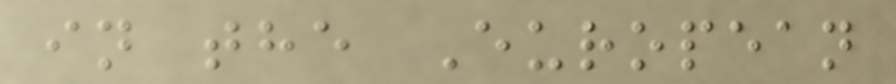in the European
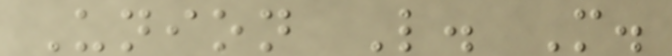Union L. M.
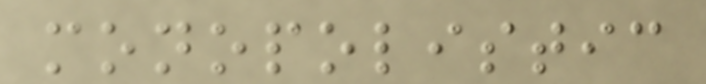monopolistic
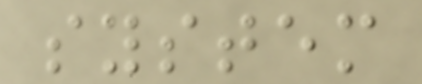system
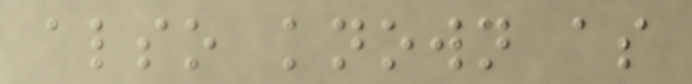also known as
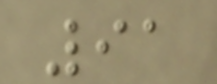91
